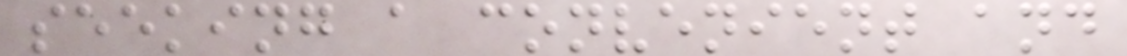seeking a convenient and
